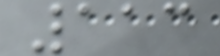113
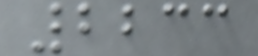2233
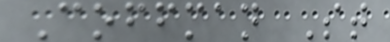Coffman St
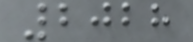2028
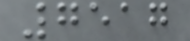7517
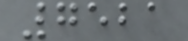7521
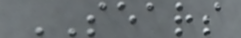SEARS
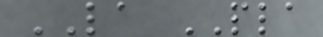LA PLA
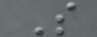S
